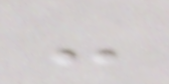-
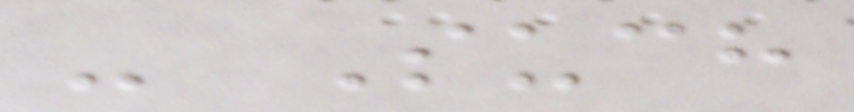- Such
